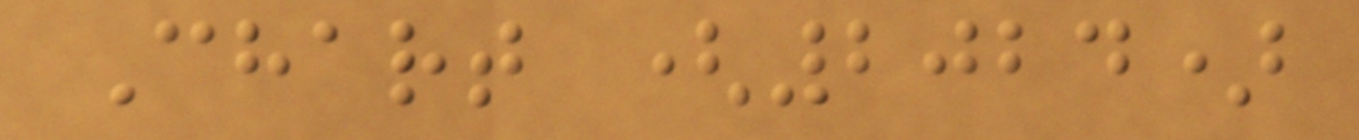Chart (2024)
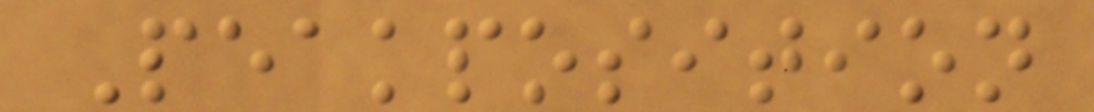Peakposition
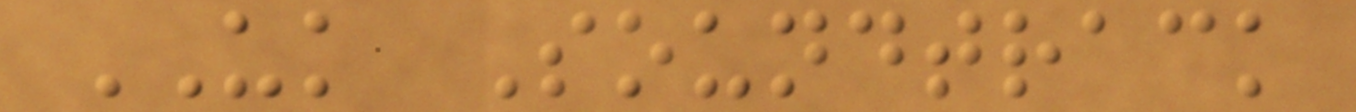UK Soundtrack
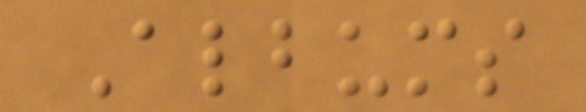Albums
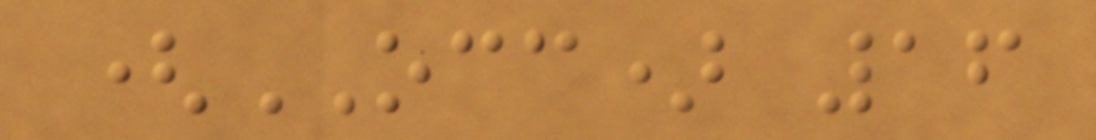(OCC) 16
